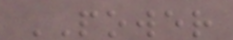POWER
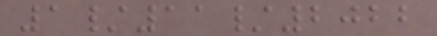1/11/2022
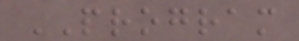PROGRAM
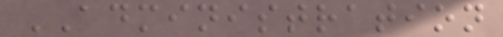ADMINISTRATION
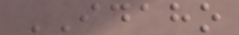IDAHO
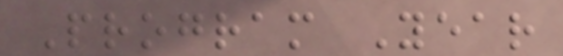Program Year
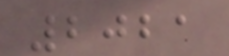2021
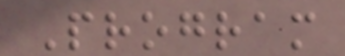Program
